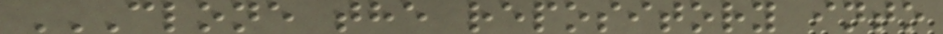CLONE THE REPOSITORY INTO
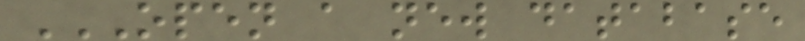OPEN A NEW DATABASE
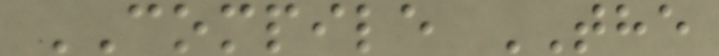COMPILE THE
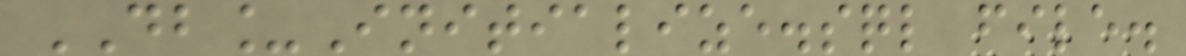DB_Initialize.sql file.
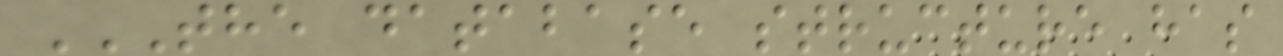THE DATABASE STRUCTURE HAS
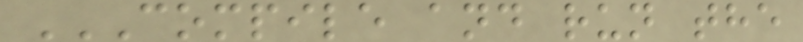COMPILE AND RUN THE
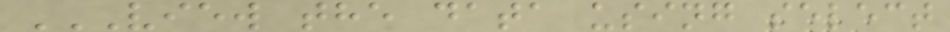VIEW THE DATA USING SELECT
